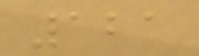121
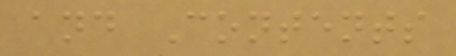and Contents
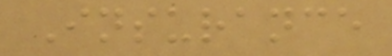Insurance
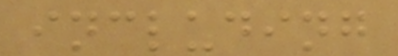including
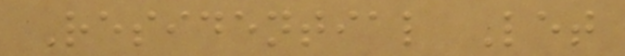Residential Let
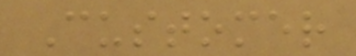Customer
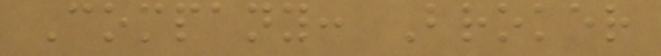Company: Broker
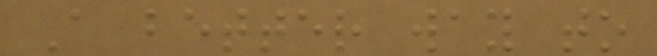A better way to
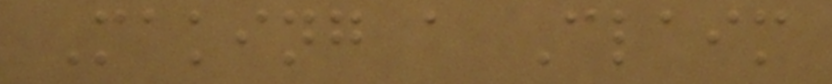Making a Claim
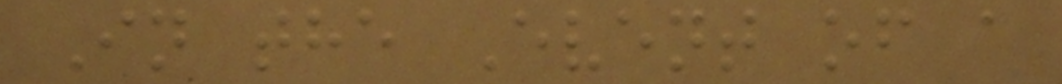In the Event of a
